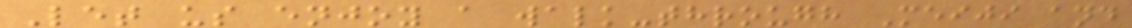Let us enjoy a walk-through Meiji and
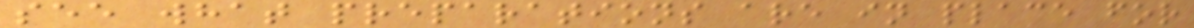see what preparations are in place for
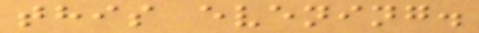this evening.
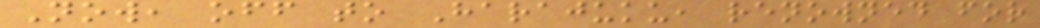Now, off to Harajuku, renowned for
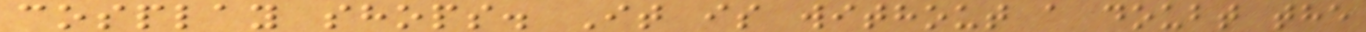cosplay shops. It is without a doubt the
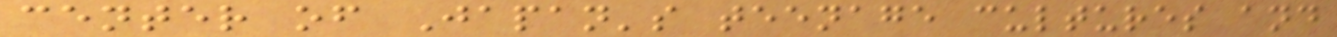center of Japan's teenage cultures and
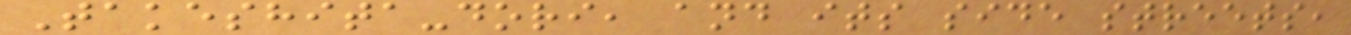Takeshita-dori, and its side streets,
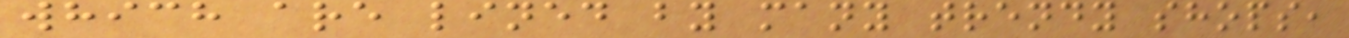which are lined by many trendy shops,
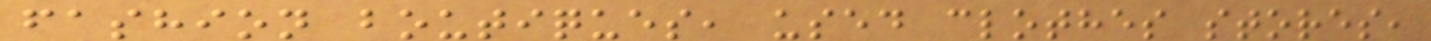fashion boutiques, used clothes stores,
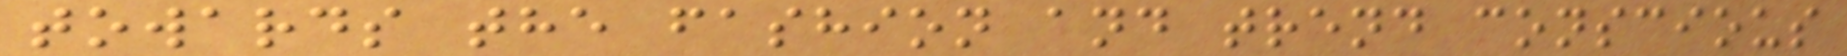towards the fashion and trend conscious
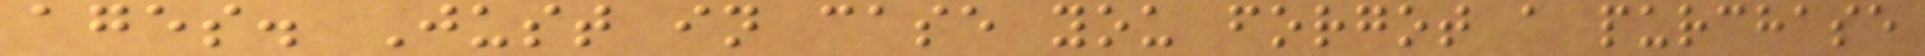ages. Just in case you forgot a purchase
